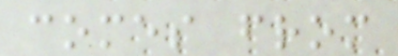comes from
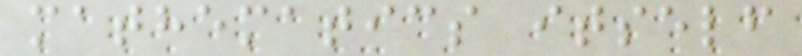mathematics itself
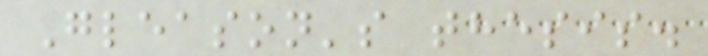Gleason's thesis.
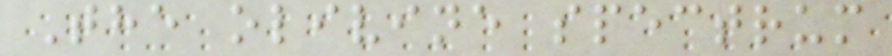The olivine spectrum
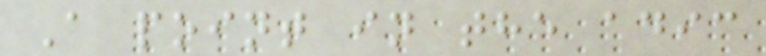A point in the adic
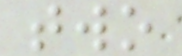two
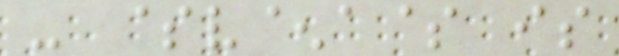- $v^a$ is
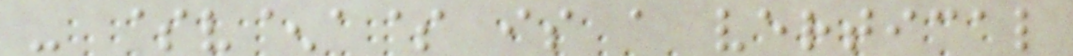- $v^a$ is a vertical
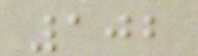102
